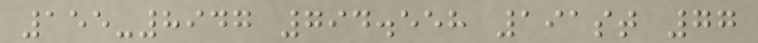155-8947 794.558 191st 77
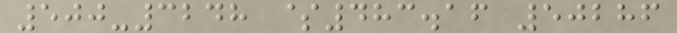500-3248 $483.16 50286
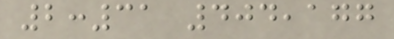2:31 404,177
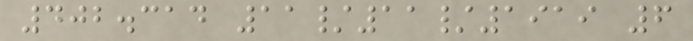402.314 11/11/1919 6
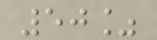50%
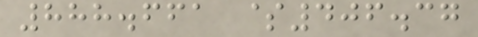888.661 $406.37
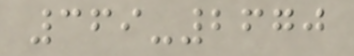369-2670
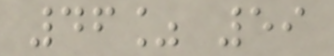46% 59
